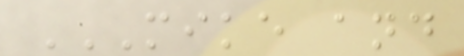MIKE AND
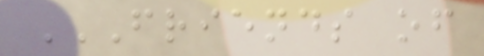FRIENDS OF
